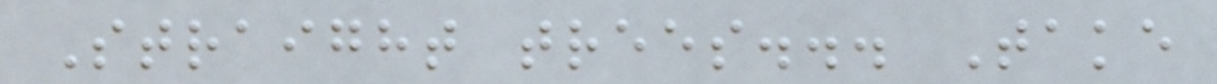Straight trees... Take
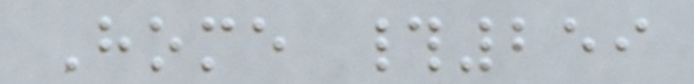Home #259
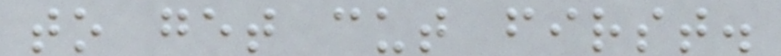to get cut first.
